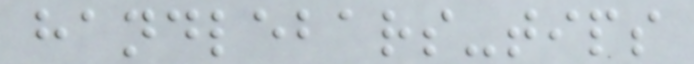handlebars-tips
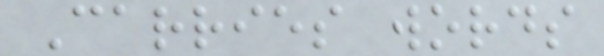Carries words
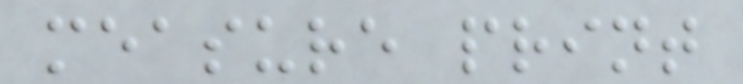measure print
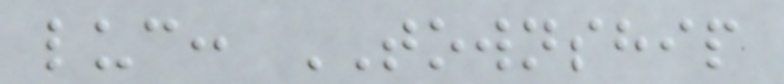luc: TOWNSHIP
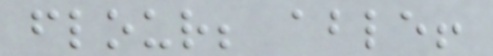flour; able!
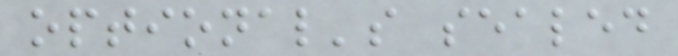optional's sealed
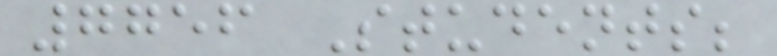7756 Students;
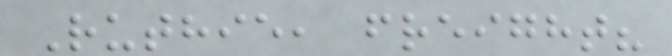Ruthie, freight?
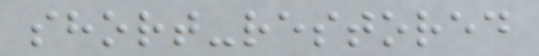short-restored
